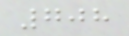708
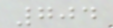704
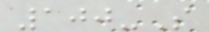100-S
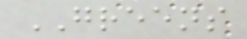GREENS
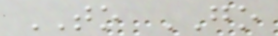TO GO
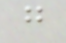g
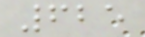625
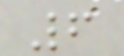6
